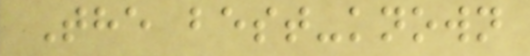The best-known
